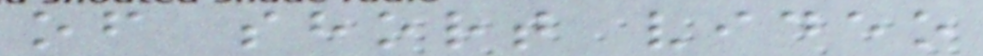of short video
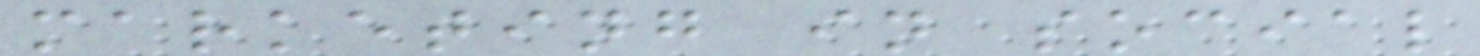marketing in social
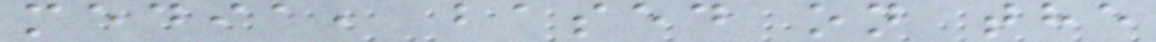media, based on the
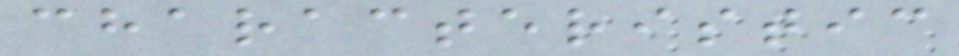characteristic
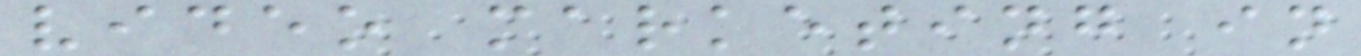video marketing in
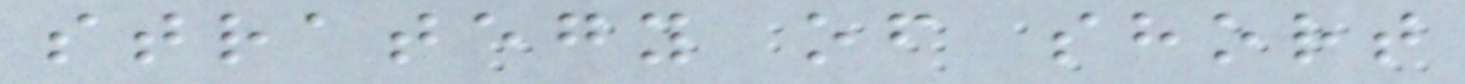strategy of short
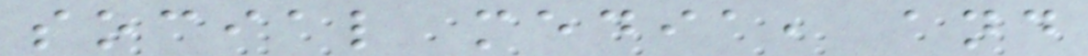social media, and
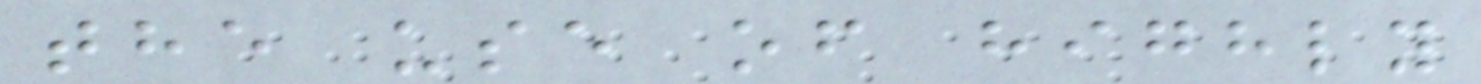the use of highly
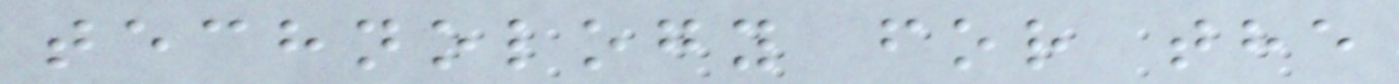technology for the
